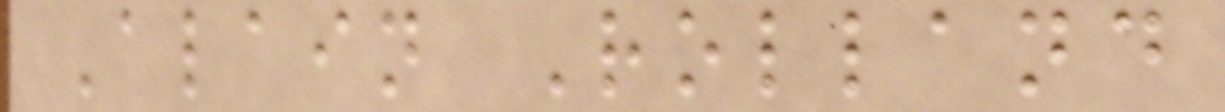Alain Rolland
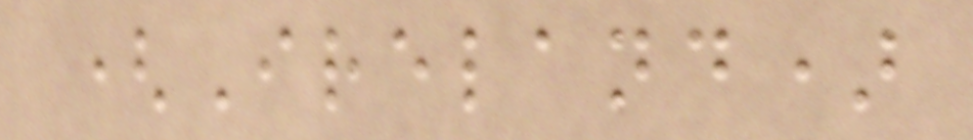(Ireland)
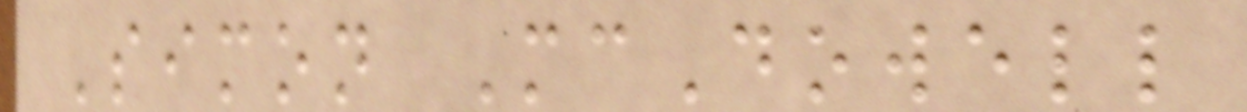Simon McDowell
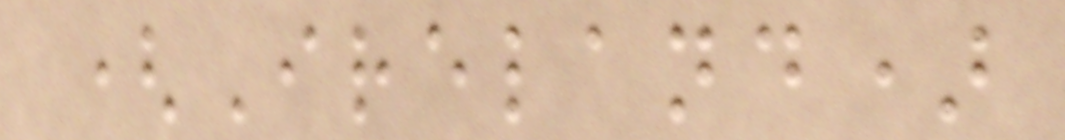(Ireland)
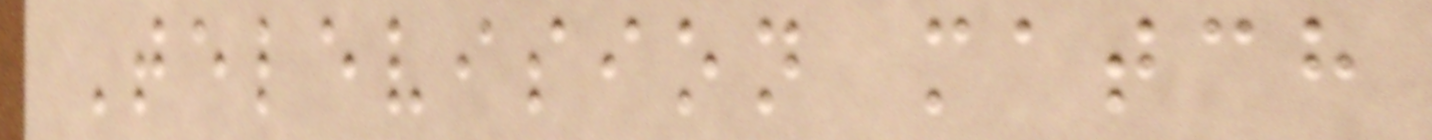Television match
